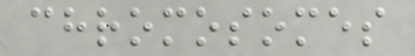chromosomes
